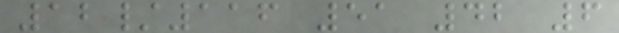12/116 51 42 6
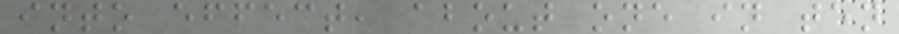into effect, about one in ten
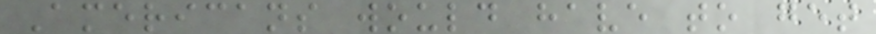Americans would have to get
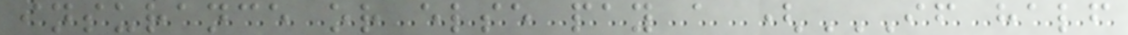insurance or else pay a (IF HALF
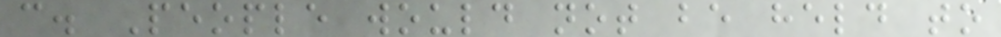c. People would not be held to
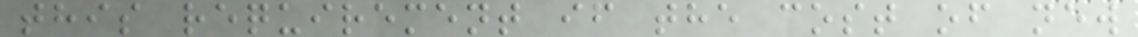this requirement if the cost of new
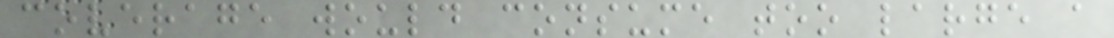coverage would consume too large a
